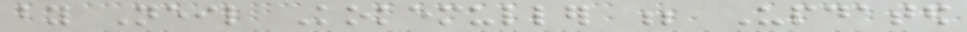by Neil Kokemuller ; Updated
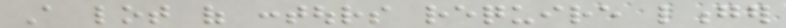A lot of contours require longer
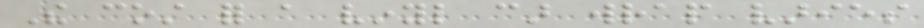The cost for a vinyl car wrap varies
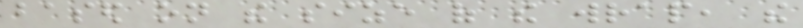based on the size of the wrap, the
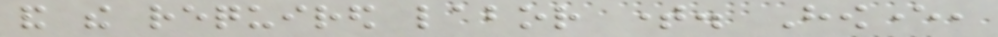and the required labor time. However,
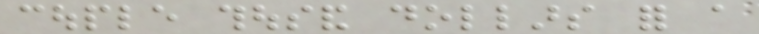couple thousand dollars for a
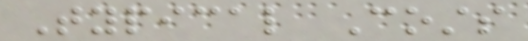Typical Costs
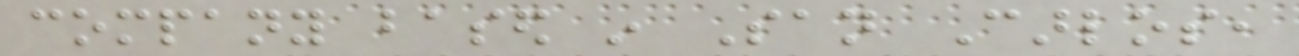company based in San Carlos,
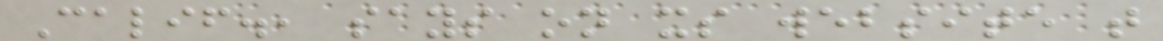Calif., says on its website that
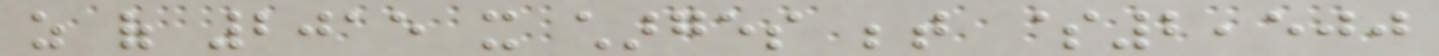as of 2015 it charges between $2,500
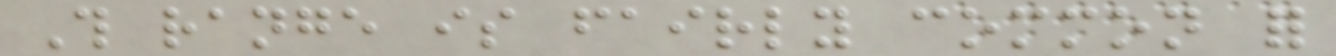This range is fairly common for
